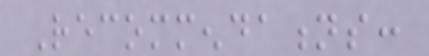Recommendations:
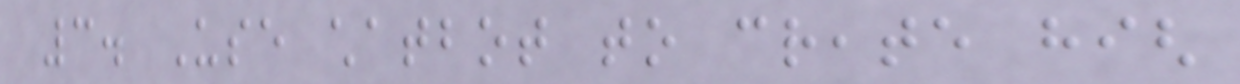3. Use chatbot to create high
